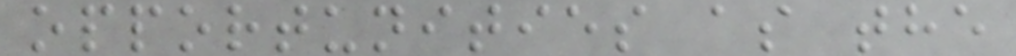opportunities as the
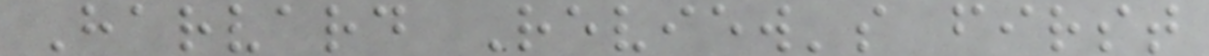Harvard Review's first
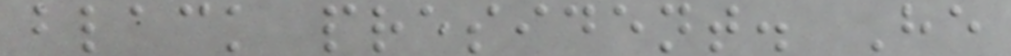black president. He
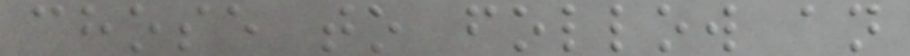chose to follow an
